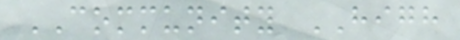COMMUNITY HIGH
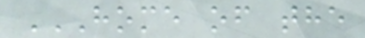HOME OF THE
